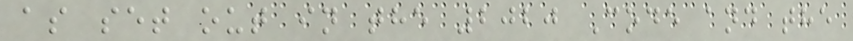as set out in the 2020 Code and the
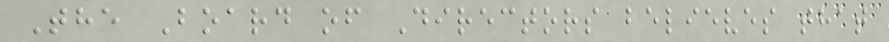The Board of Directors believes that
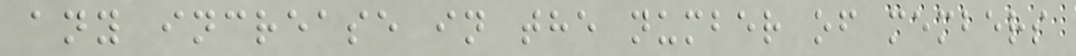any increase in the number of members
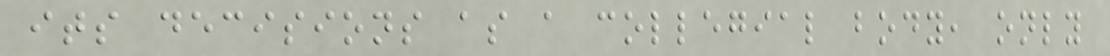its decisions as a collegial body, only
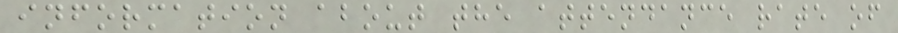information about the attendance rate of
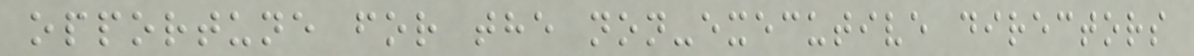opportune for the non-executive directors
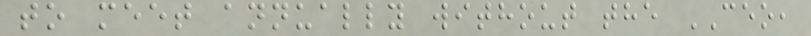to meet annually without the CEO,
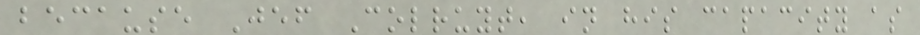because Jef Colruyt, in his capacity as
